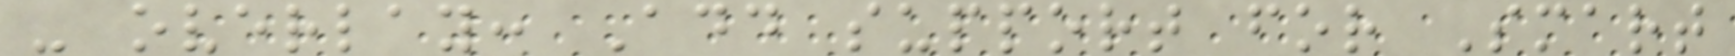- overlay: Add support for Smart
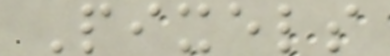Pixels
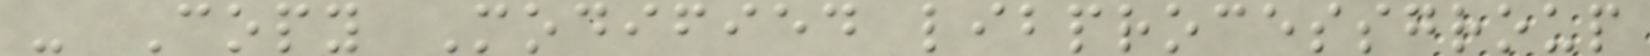- Copy Modified libprocessgroup
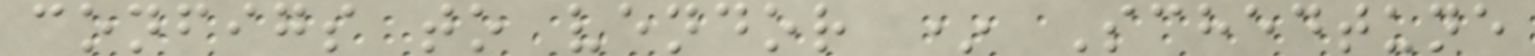configs to vendor * Schedtune
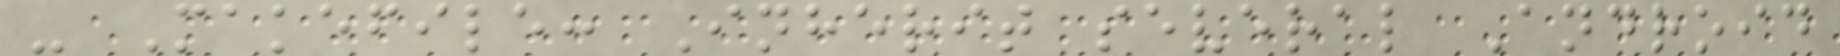- Makefile: Inherit several Android
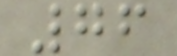76
